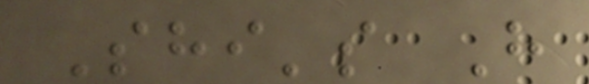Shi's H
